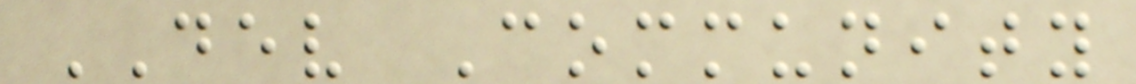DEV Community
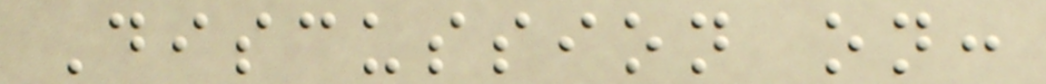Discussion on:
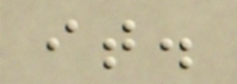it.
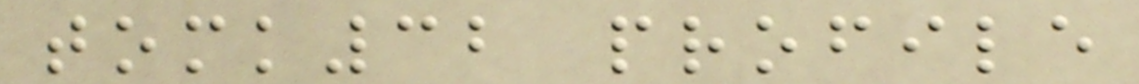tomk32 profile
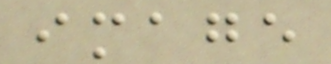image
